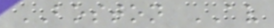BOSTON AV
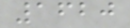1620
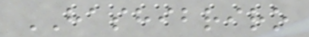HASHIBRIRO
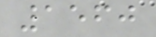1560
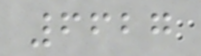6627
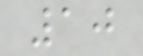10
